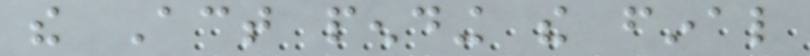the Act pending the final
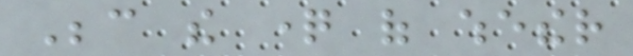Because the question of whether
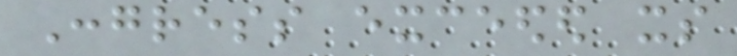Congress exceeded its
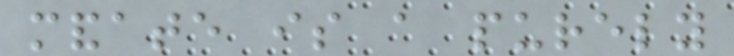mandate is a purely
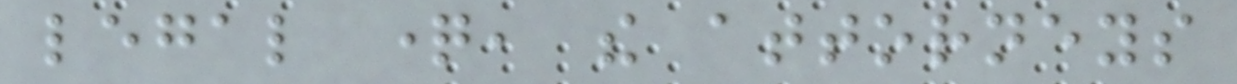legal question, the attorneys
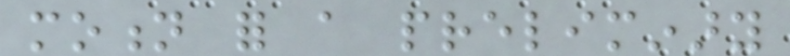motion for a preliminary
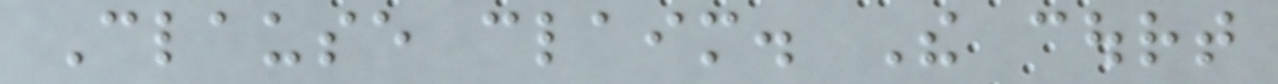Clause claim. The court
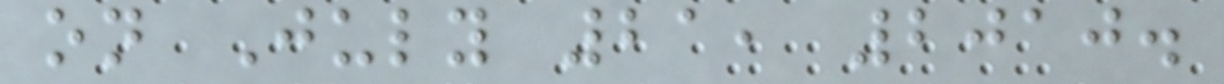on July 21, 2010.
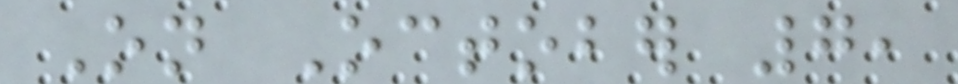On October 7,
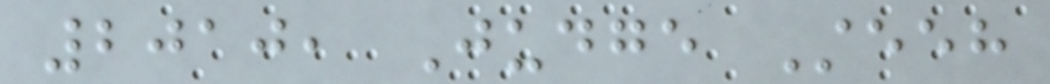2010, Judge Steeh
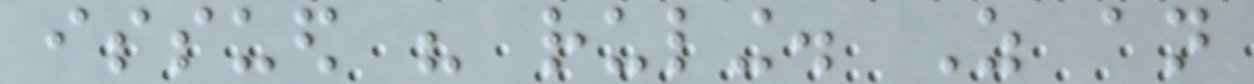issued his ruling. As an
